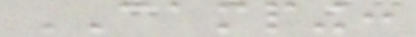CAMPING:
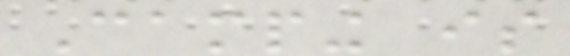Camping is
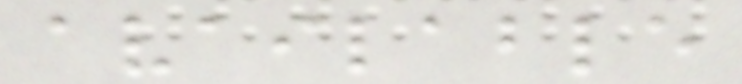available
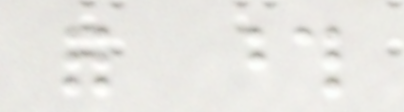for those
